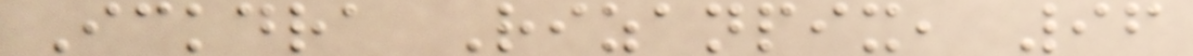Ickdra Rizanpix, 96
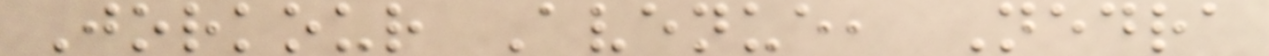Jorkour Avenue, Nedra
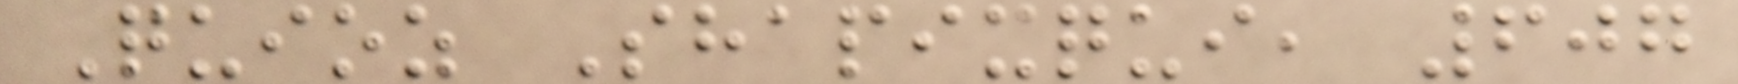Quioz Shapixqui, 607
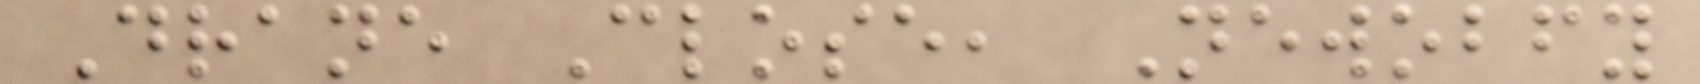Drane Close, Newobfy
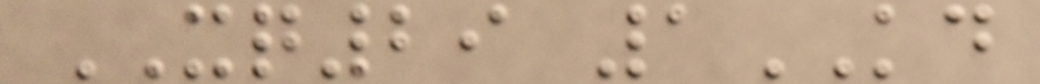XQ29 1KD
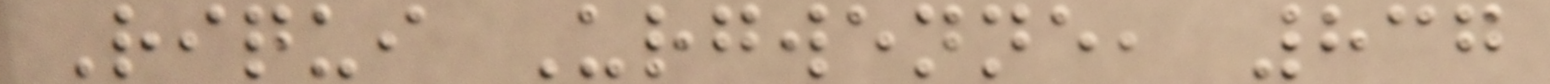Riqui Urgwenne, 837
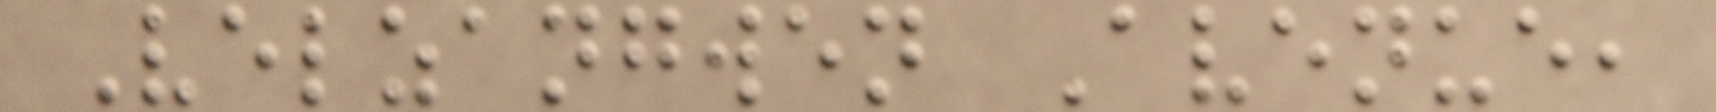Velzangwen Avenue,
